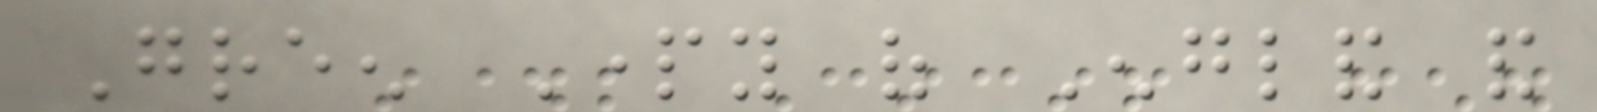Green Party of England and
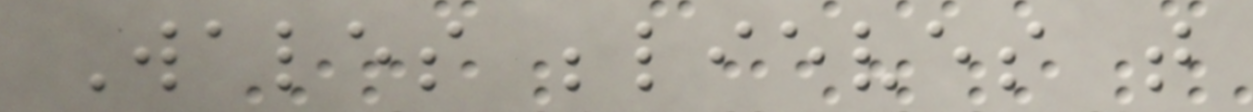Wales believes that
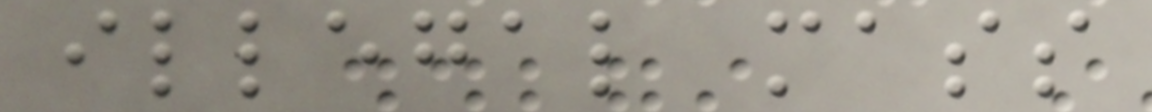illegal mass
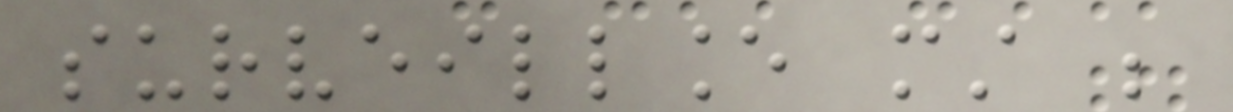surveillance must be
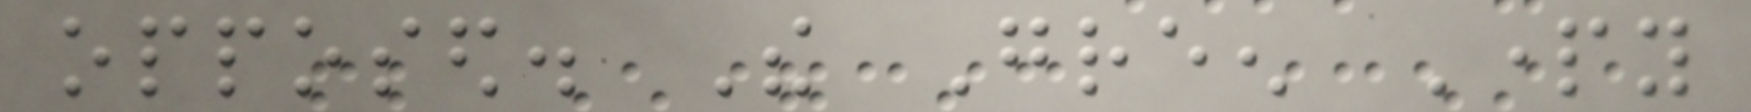opposed. The Green Party
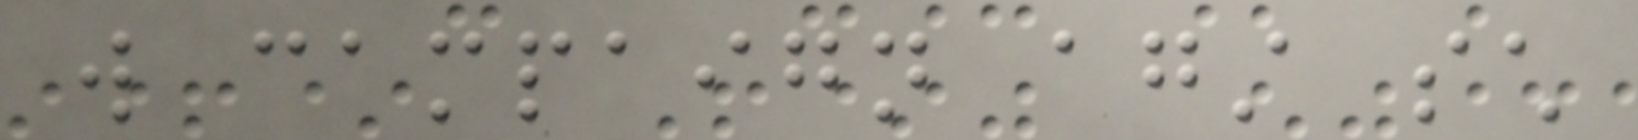will campaign against such
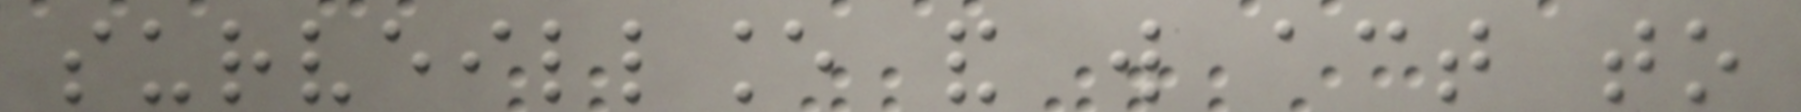surveillance and will act to
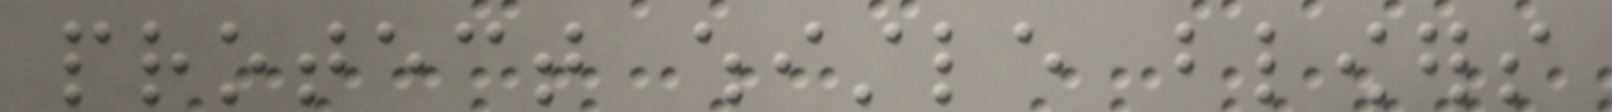protect whistle blowers
